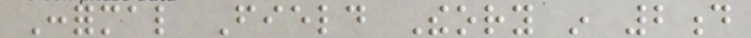Conformal Field Theory in 2d
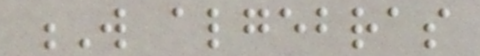W algebras
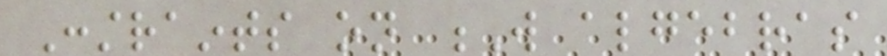Constraints on W algebras
